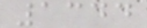1344
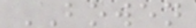BOWEN
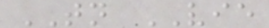TN VIE
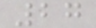27
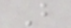B
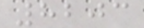8203
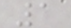1
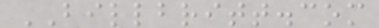BILLBRITT.com
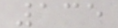135
